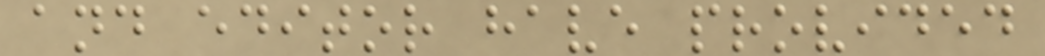and editor have provided
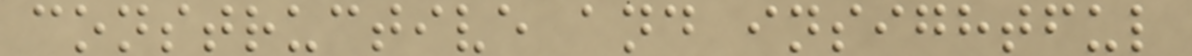constructive and insightful
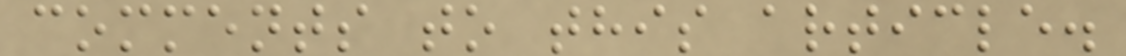comments to this article.
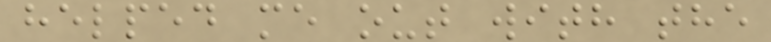helped me out with the
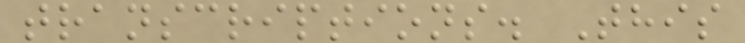transcriptions. This
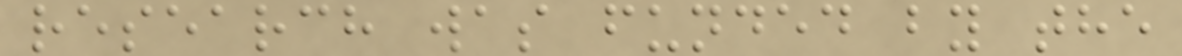research was funded by the
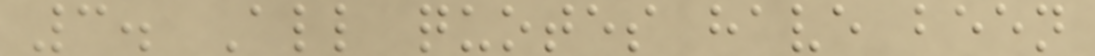3. All quotes have been
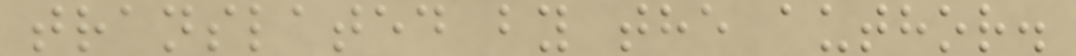translated by the author.
